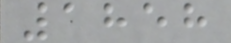1858
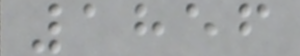1856
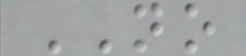NO
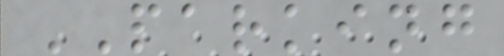PARKING
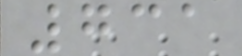731
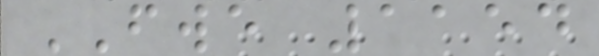FWE 1154
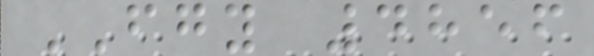FGY 4856
